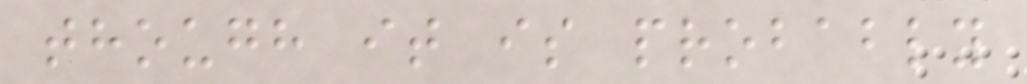though it is probably
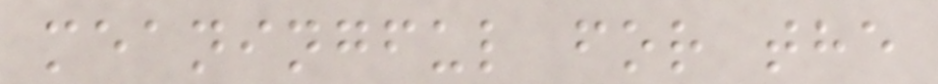meaningful for the
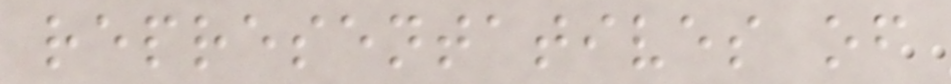representatives of
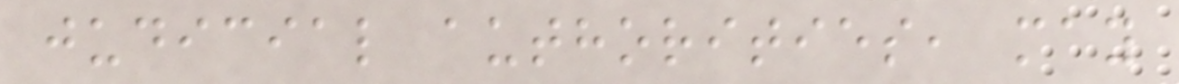judicial authorities, may
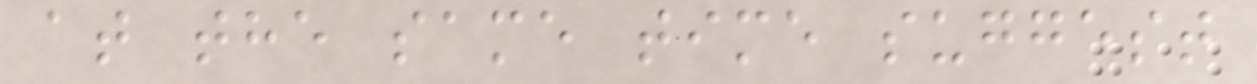at the same time suggest
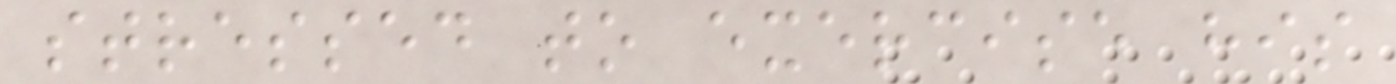stressed to exercise his
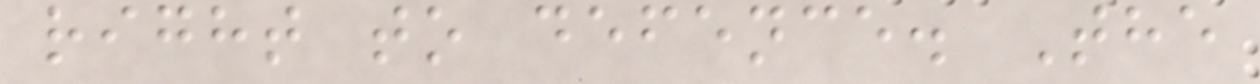right to defence. The
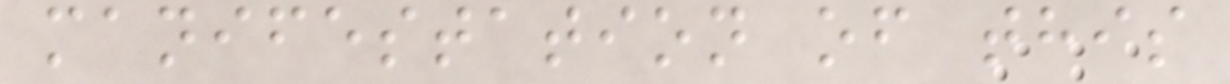manifestation of this
